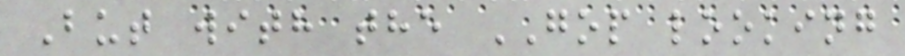But with the GOP looking
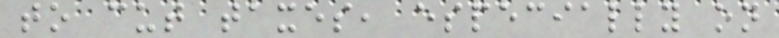to cut taxes, especially on
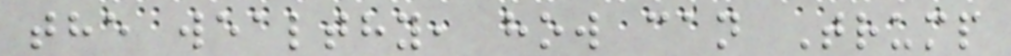the wealthy, how can Trump
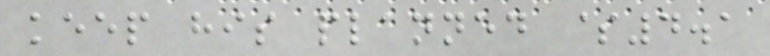keep his planned $4.1
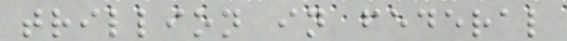trillion in federal
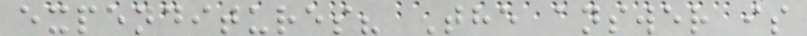expenditures? The answer is
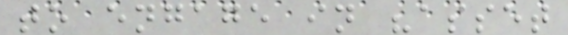to engage in "asset
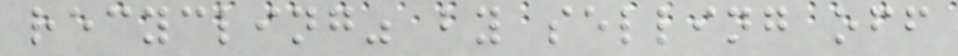recycling" by selling off
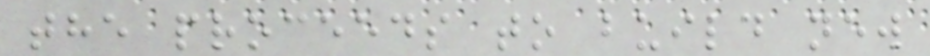the proceeds to build new
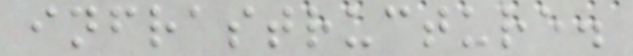infrastructure.
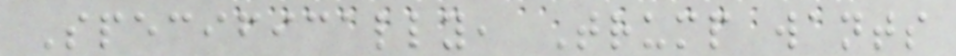Specifically, Trump wants
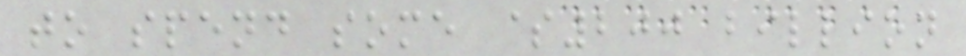to spend some $200 billion
